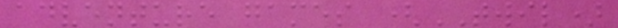adventure games (TWIL)
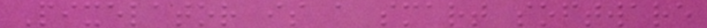Pixelator is a smart software
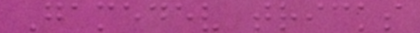Gamedev tricks
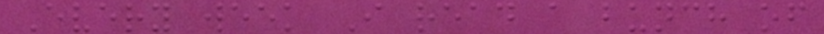Every week I read a bunch of
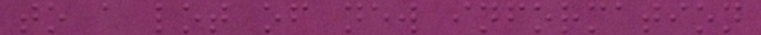to a lot of new information
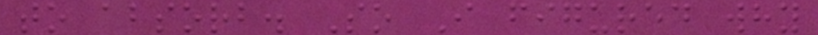to absorb. So I figured why
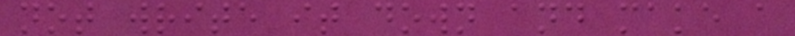not write it down and make a
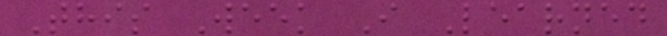This Week I Learned
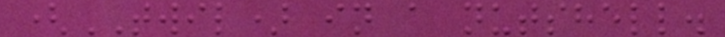(TWIL) in a nutshell.
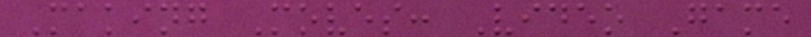Making Moves: Video Game
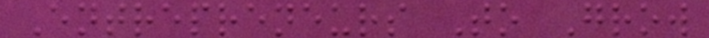Entrepreneurs To Grow
